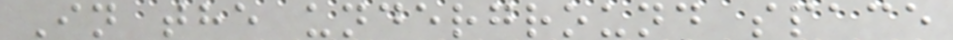In the underground space
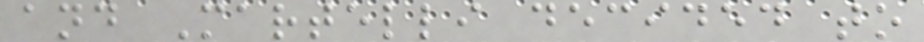and Martelli decided to
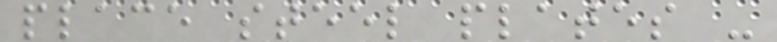place steel plates -
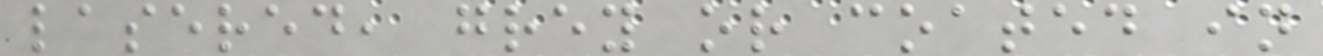lasered, grey or coated in
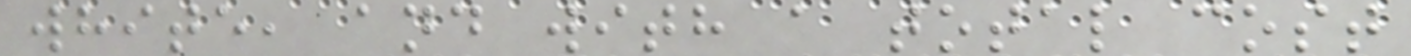white, and with a total cost
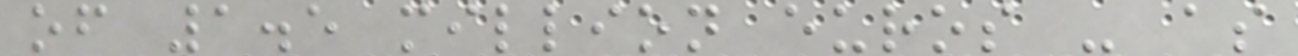of 1.5 million euros - as
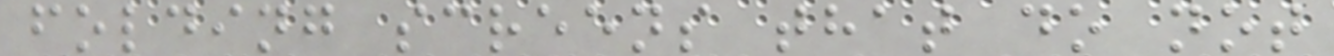folding screens that do not
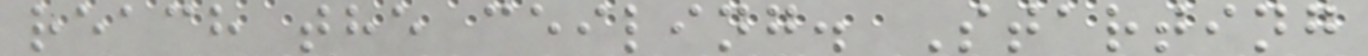reach the ceiling. Starting
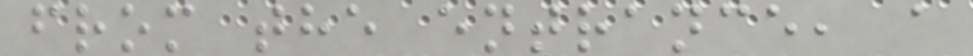from the entrance, a
